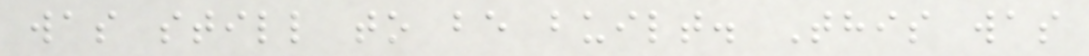was still to be built. This was
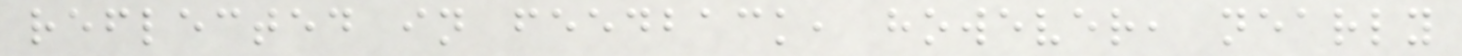reflected in feedback, however, nearly
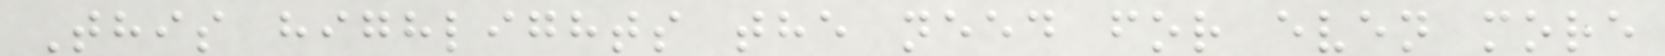This highlights the need for even more
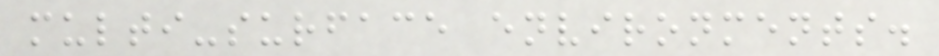multi-surface environments.
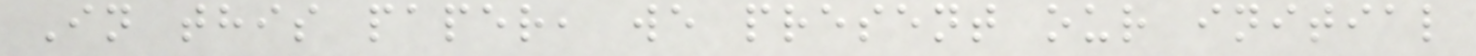In this paper, we present our initial
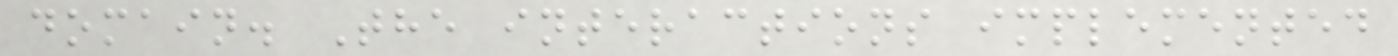domain. The interactions implemented
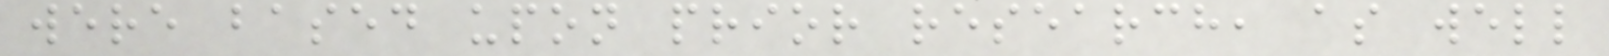were based upon prior research, as well
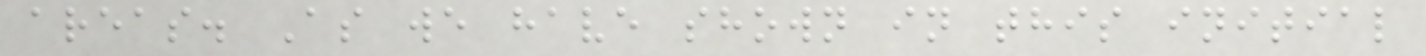areas. As we have shown in this initial
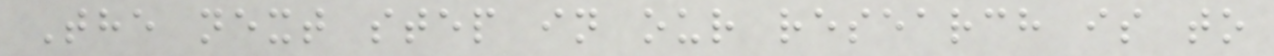The next step in our research is to
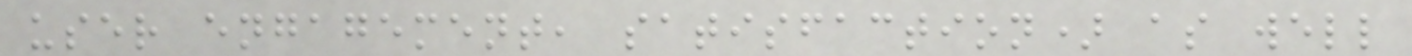user engagement, satisfaction) as well
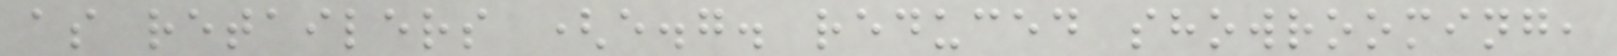as retailers (e.g. reduced showrooming,
